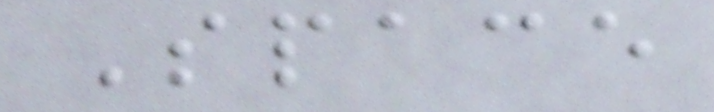Space
